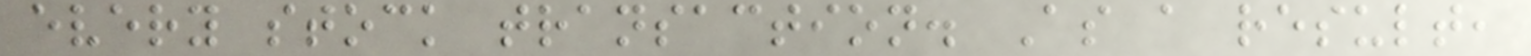every stock transaction. As a result,
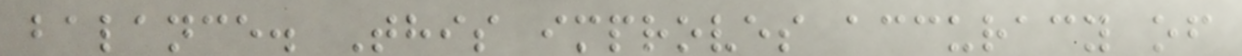balance. This improves accuracy of
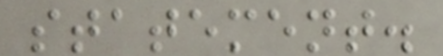statement.
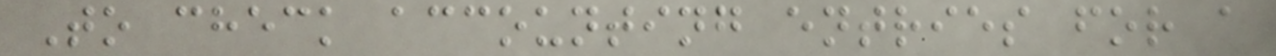To check accounting entries for a
